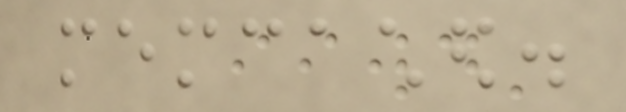memcached.
